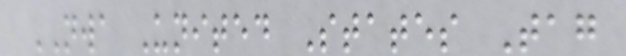NWA United States Tag
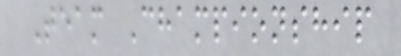Team Championship
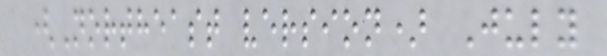(Northeast version) July
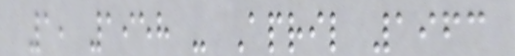1, 1958 - April 1963
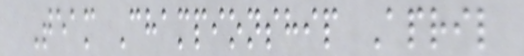Team Championship April
